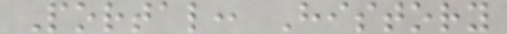Portal: History
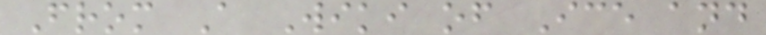From A Wiki of Ice and
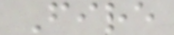Fire
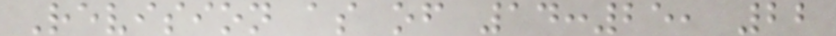Revision as of 14:25, 22
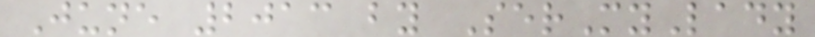June 2013 by SerMyLady
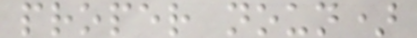proper noun)
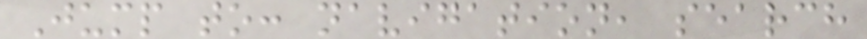Jump to: navigation, search
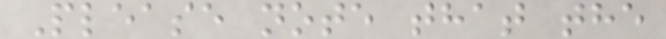Please note that the
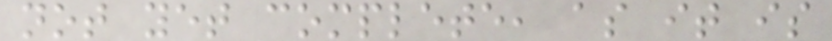not yet complete, as it is
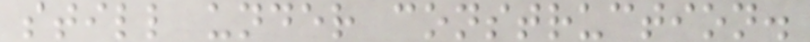still under construction.
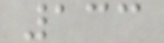133
